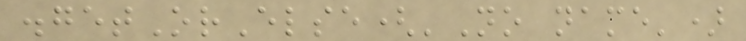.getOrElse('No name')
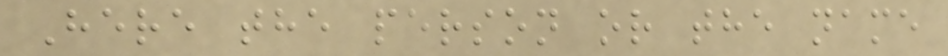Here the person or the name
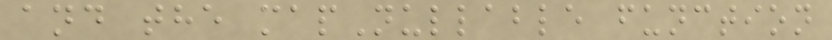and the mapNullable function
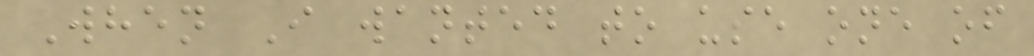When I wanted to use one of
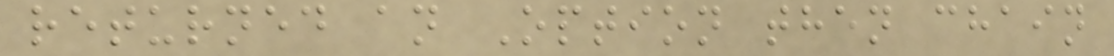returned an Option then chain
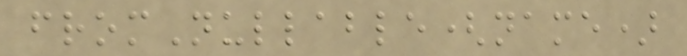fromNullable(name)
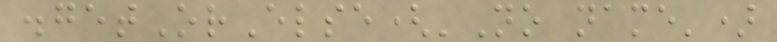.getOrElse('No name')
